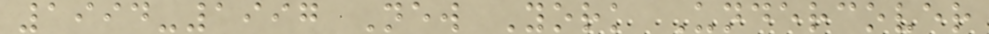1994-1997 New York Undercover
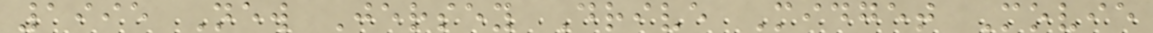1995 New Jersey Drive Midget Movie
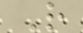R
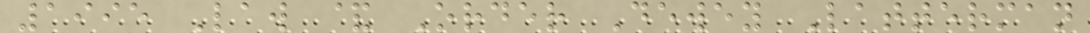1995 Law & Order Dewey Latterman
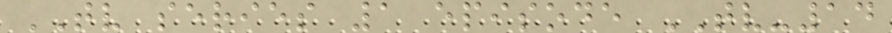TV series 1 episode TV-14
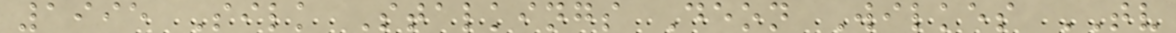1995 Silk Stalkings Deon Wilkes TV
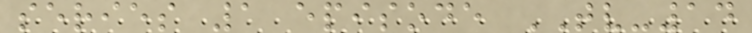series 1 episode TV-14
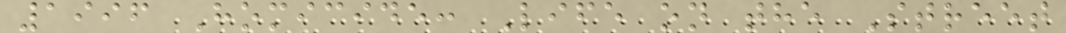1996 Homicide: Life on the Street
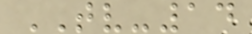TV-14
